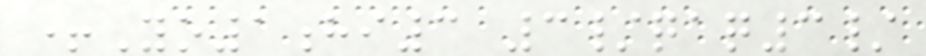+Yo1hi3 3/qaq3/
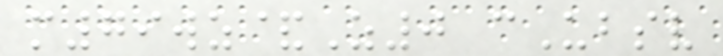m79wz&Z0 cUbsv
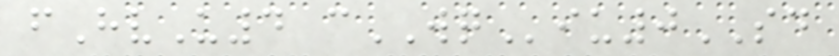fHvU4 cWQiu0SD
